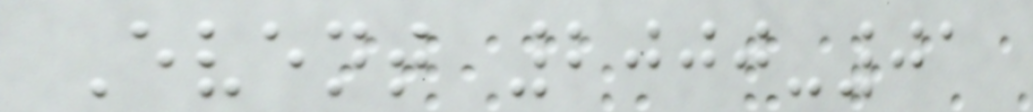Event 2000-01
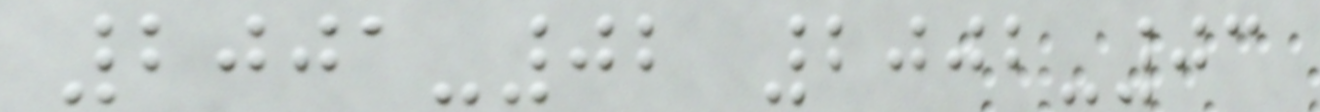2001-02 2002-03
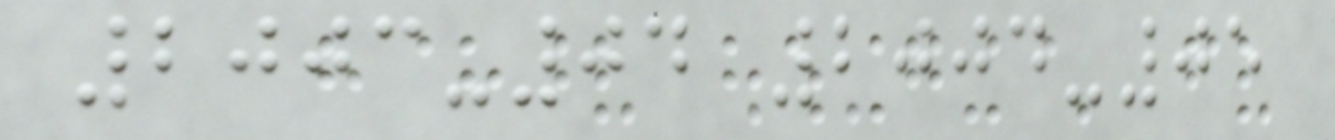2003-04 2004-05
